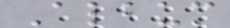Album
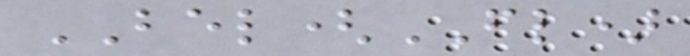BEL(FL)
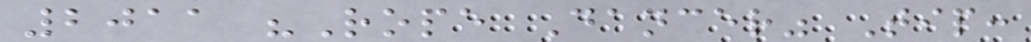2011 "Rope Dancer" Tip:
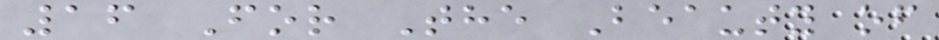16 For The Beauty of
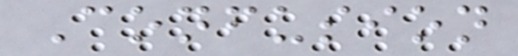Confusion
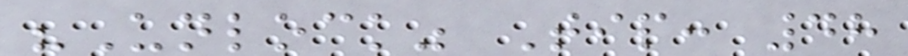"Unlock" Tip: 48
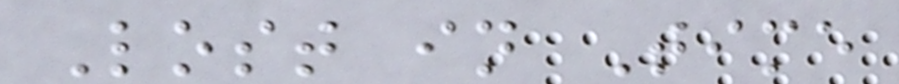Lost in Time
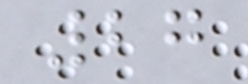27
